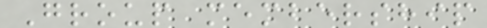Group membership
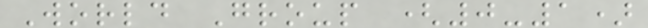World Group (0-1)
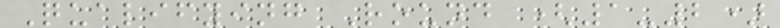Qualifying Round (1-2)
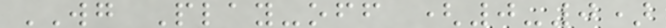WG Play-off (0-0)
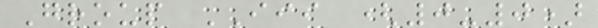Group III (0-0)
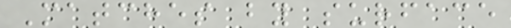Matches by surface
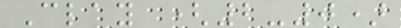Clay (2-0)
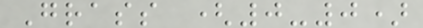Grass (0-0)
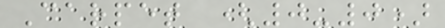Carpet (0-0)
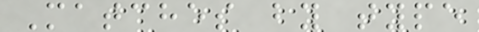Matches by type
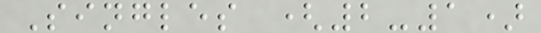Singles (2-1)
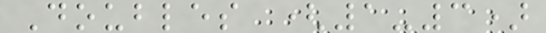Doubles (1-3)
